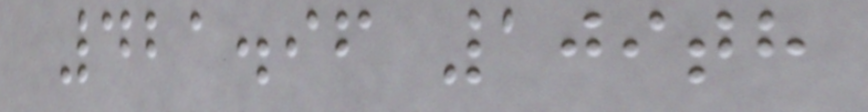421.96 109th
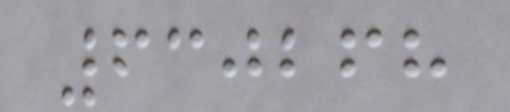630268
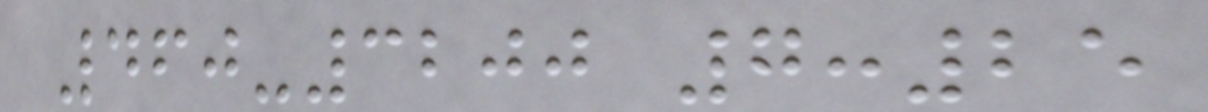460-3200 7:25
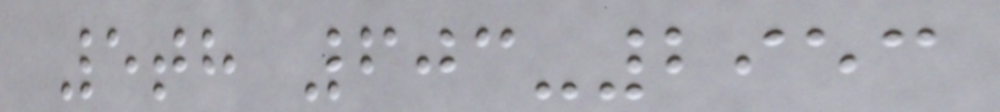5th 603-2953
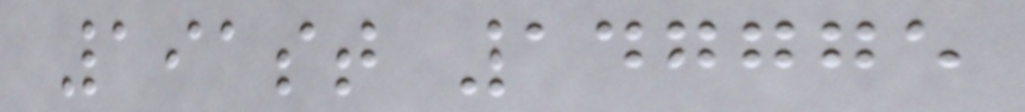191st 147775
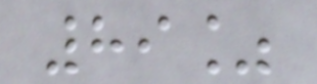89%
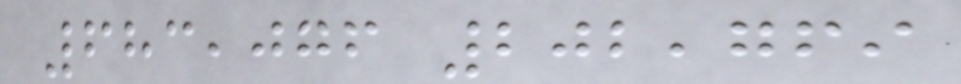683,076 202,769
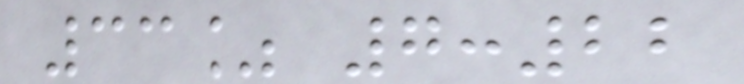33% 7:22
